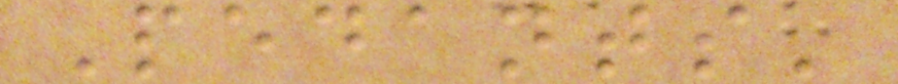Pedants'
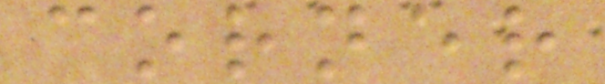corner
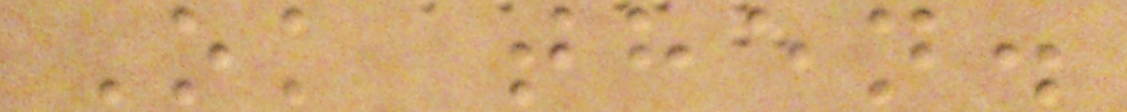Ok then.
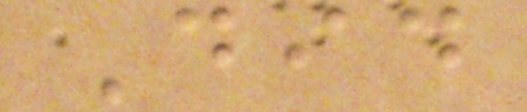Did
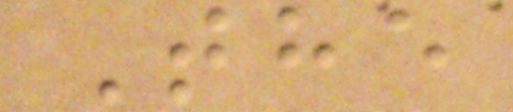The
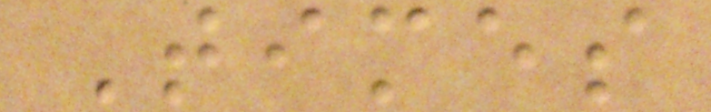Times
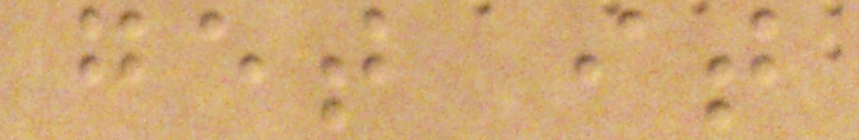get it
